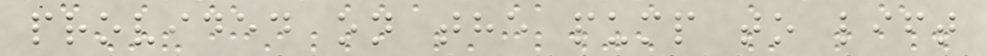provided on the pump to lift
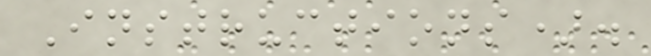Instructions).
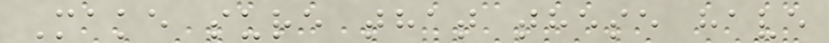Make sure that these have
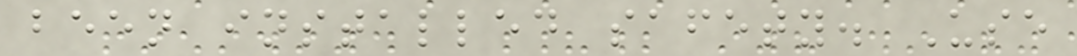been installed safety. Use
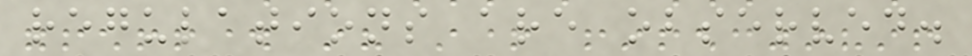regulations are observed.
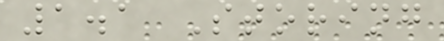1.1 Storing
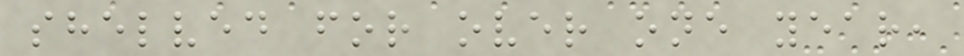shelved for over one year,
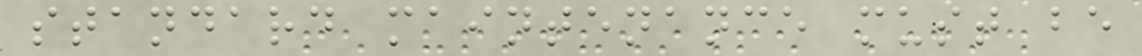standard maintenance must be
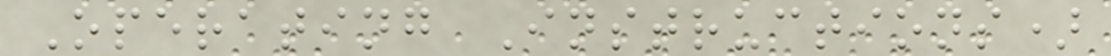Operating Instructions)
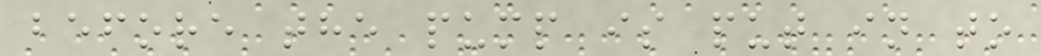before the pump is put in to
